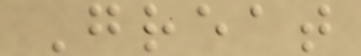Great
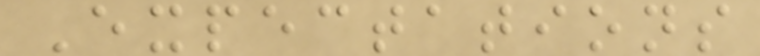Expectations
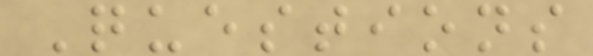Questions
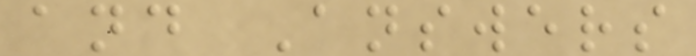and Answers
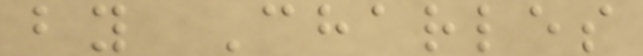by Charles
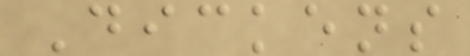Dickens
